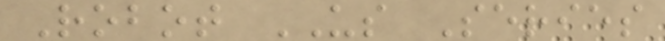Robot US Series
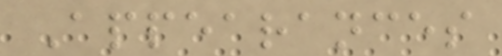Appearances
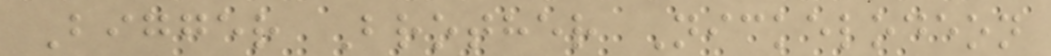Bigger Brother Nickelodeon
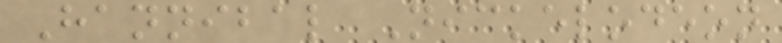Hannibal Nickelodeon
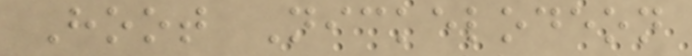Hoot Nickelodeon
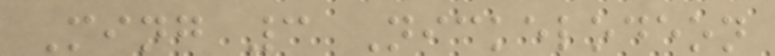Ming 3 Nickelodeon
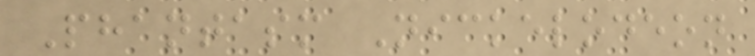Phantasm Nickelodeon
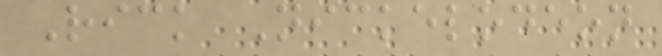Rick Nickelodeon
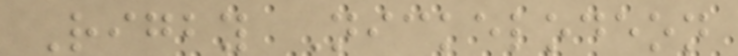Rigby Nickelodeon
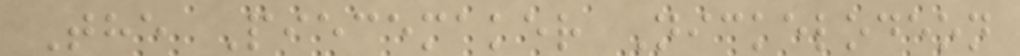The Piecemaker Nickelodeon
